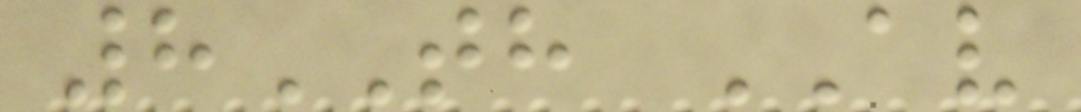8TH AV
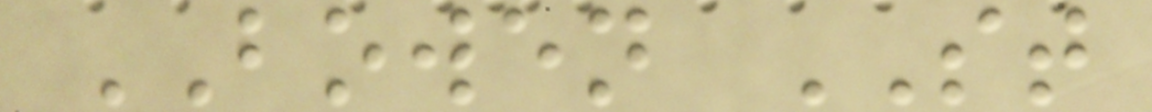BOWEN ST
